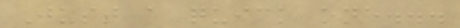Just a quick one...
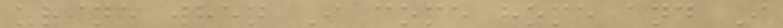urine when I come home and I
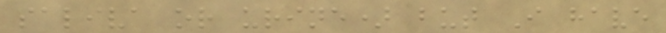saliva or urine) but I have
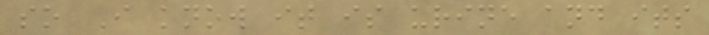so I know it is urine and its
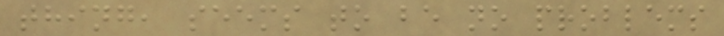thing, seems to be no problems
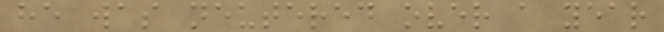he was neutered over a year
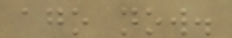ago now.
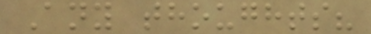Any thoughts?
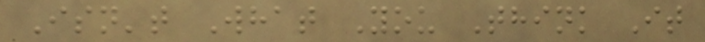Isn't What You Think It
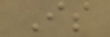Is
